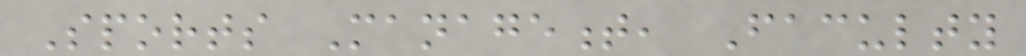Sports Management, Faculty
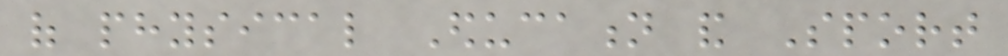of physical Education and Sport
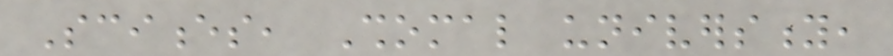Sciences, Shomal university,
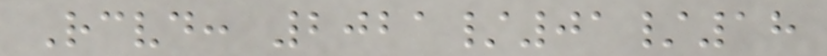Received: 2021/01/18
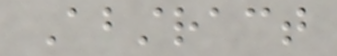Abstract
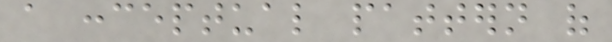a conceptual pattern of
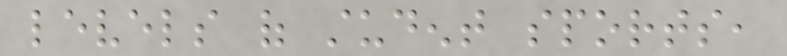levels of student sports,
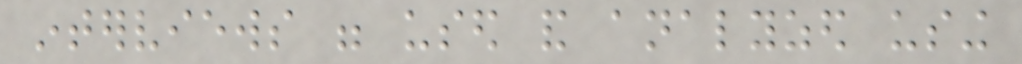interviews were used and analyzed using
